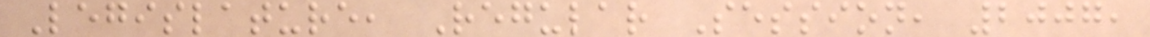Legislature, Regular Session, 2007,
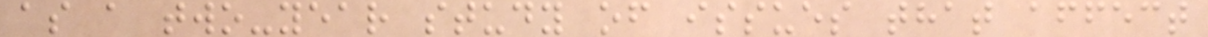as a two-year study of issues that affect
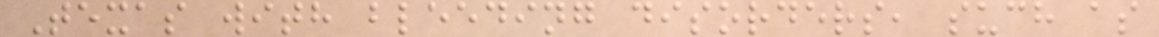Texas with bleeding disorders, such as
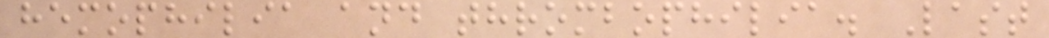hemophilia and thrombophilia. Last
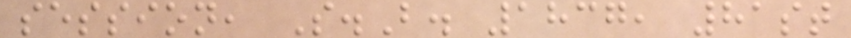session, S.B. 1837, 81st
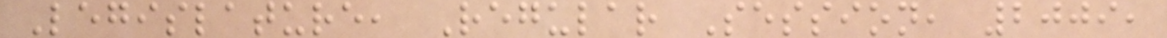Legislature, Regular Session, 2009,
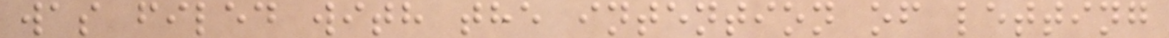was filed with the intention of letting
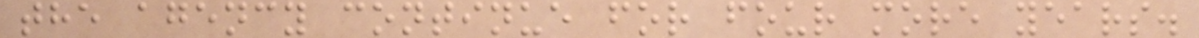the agency continue for four more years.
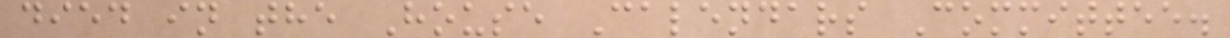died in the House Calendars Committee.
